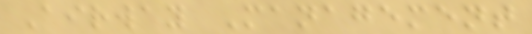Airway Management
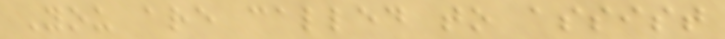You are called to assist
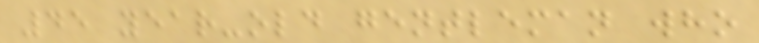45 year-old gentleman who
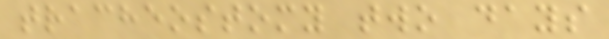tracheostomy two days
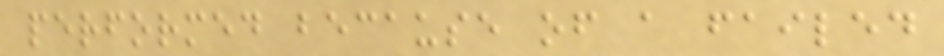performed because of a failed
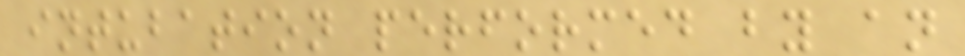intubation performed by an
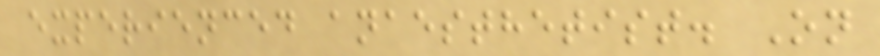experienced anaesthetist. On
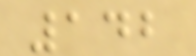142
